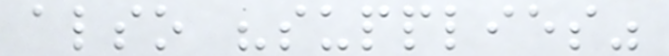also "supplies"
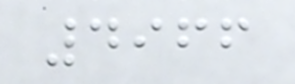4966
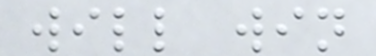will win
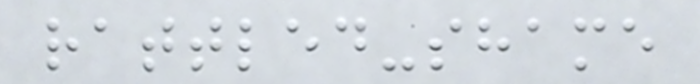rattled-shame
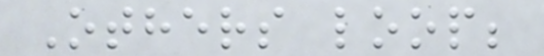Others loop;
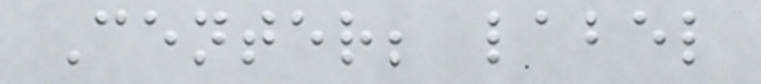Center; label
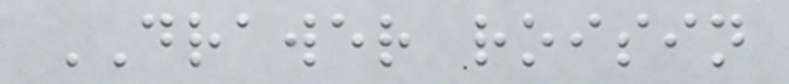DRAWER roisin
